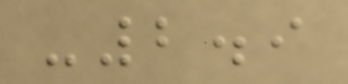-2.9
